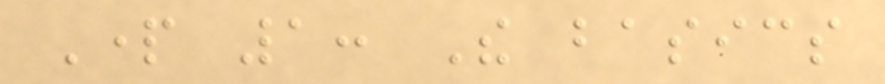Part 1: The basics
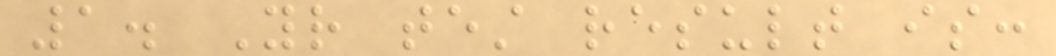1. Your test result is:
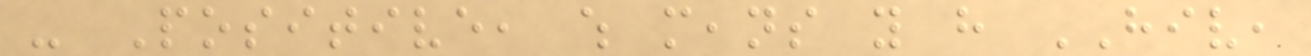- Positive, which means you have HIV,
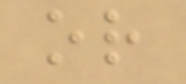or
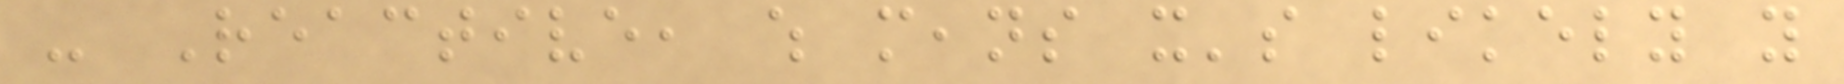- Reactive, which means it's likely you
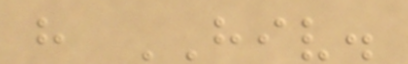have HIV.
